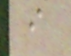i
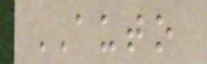AUTO
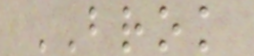BROK
